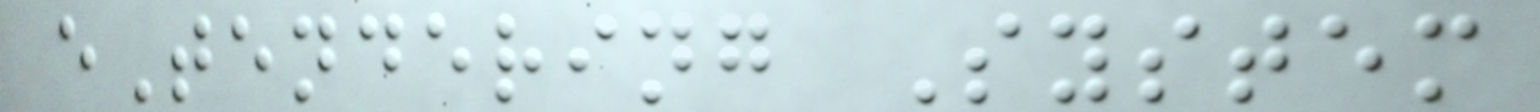eTendering System
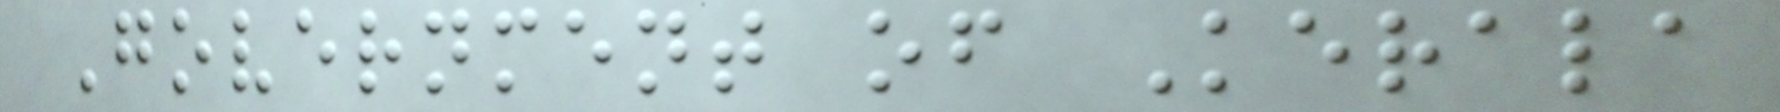Government of Kerala
